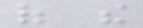of the
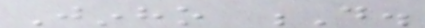Jinho D.
